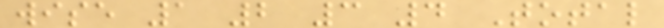wise 1 2 3 4 Total
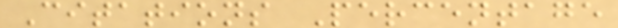Citations Percentage
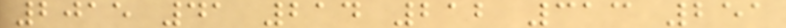2015 41 214 212 313 251
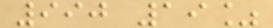990 19%
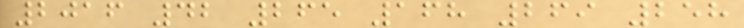2016 42 265 168 269 258
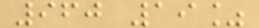960 19%
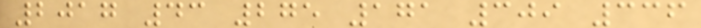2017 43 275 171 309 336
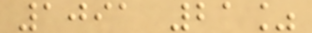1091 21%
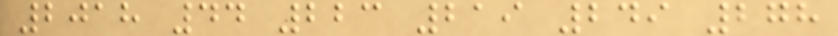2018 44 223 219 249 278
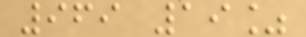969 19%
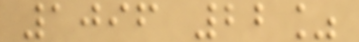1096 22%
